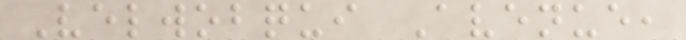Velwobqui Avenue,
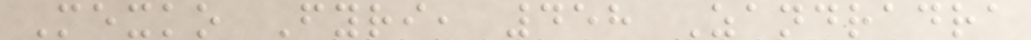Mexko Fyri, 458 Zandradra
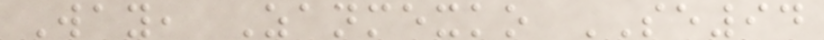Way, Zanmexko SE94
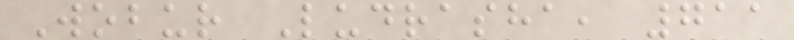Wobur Ludrasha, 711
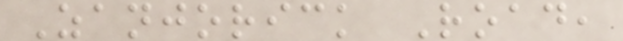Zanjorick Road,
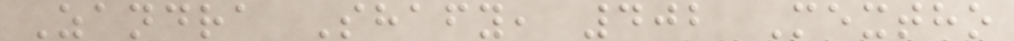Zandra Shafy, 402 Mextho
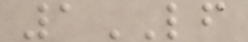1LF
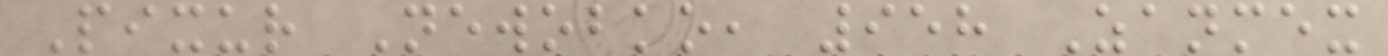Pixur Newobko, 958 Zanmex
